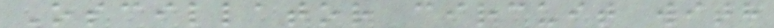Oscillator circuit with
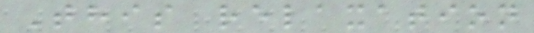This relaxation
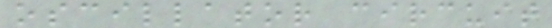oscillator circuit
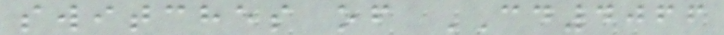switches of CD4066
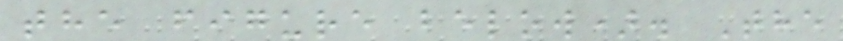the figure below). The
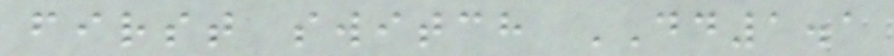first switch DD1.1
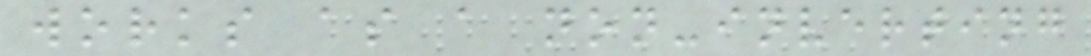works as a non-inverting
